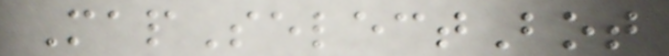MapSelectBot
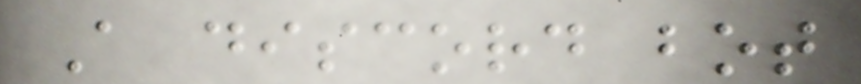A discord bot
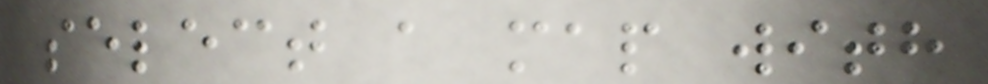select a map with
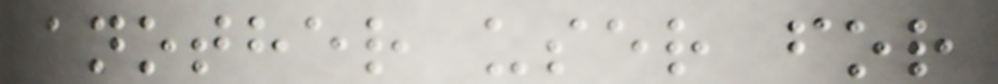another user for
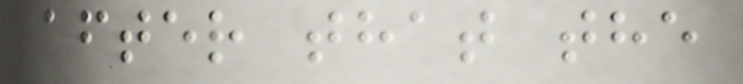after that the
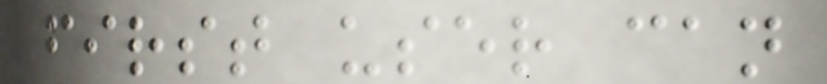first user can
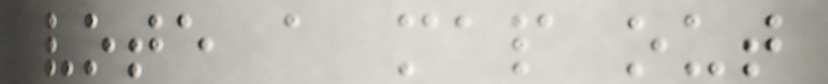vote a map out
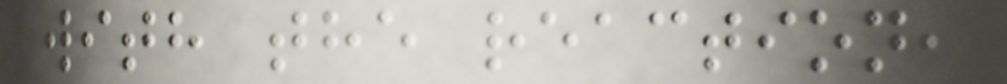with the reaction,
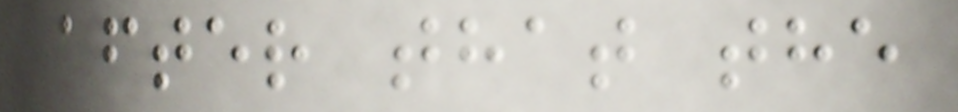after that the
